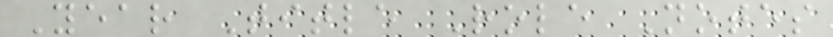Year Title Role Notes
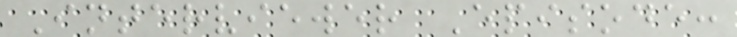Interviewer Episode:
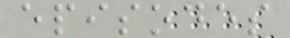episodes
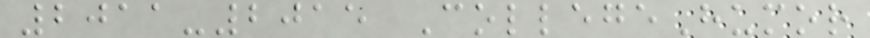2011-2015 CollegeHumor
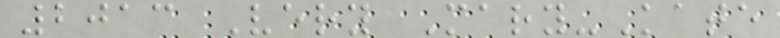2013 Very Mary-Kate
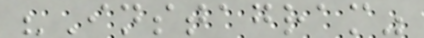"Instagram"
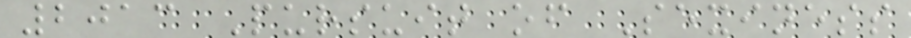2013 Pursuit of Sexiness
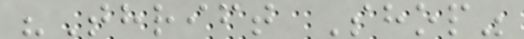"Thrift Shop"
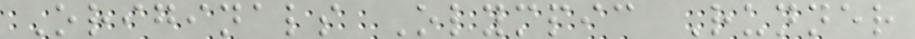Originals Olympic Runner
